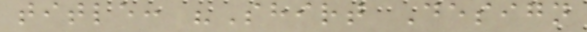title: "Shirt Design
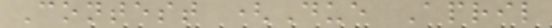Contest (Due April
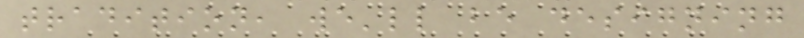tradition, we'll be designing
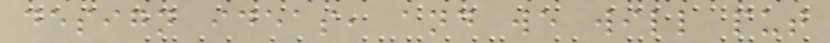design ideas, and we will put
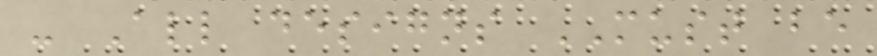- All designs MUST be
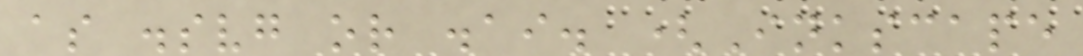as .svg or .ai. (Inkscape
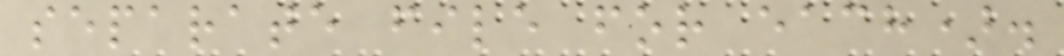separate file for each).
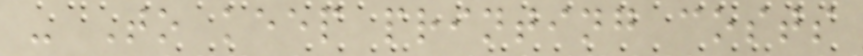- To keep printing costs
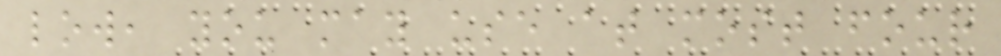low, you may use at most four
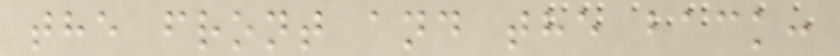the front and the back:
